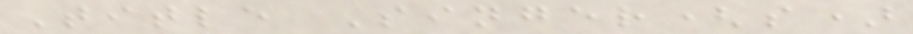Title Singer(s)
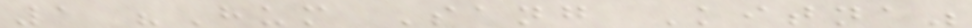1 "Hum Sang Kitna"
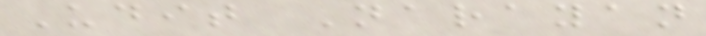Udit Narayan
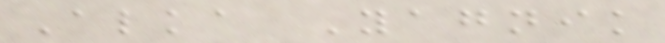Alka Yagnik
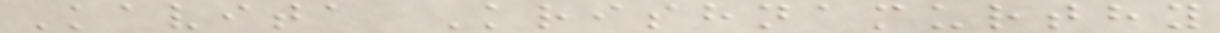Kavita Krishnamurthy
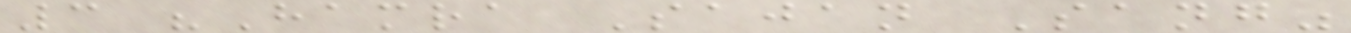3 "Hamra Sajan Sang"
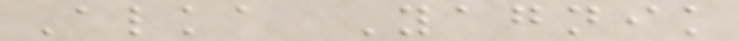Alka Yagnik
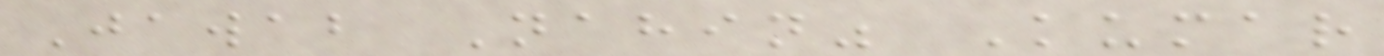Jawab Nahin" Kumar
